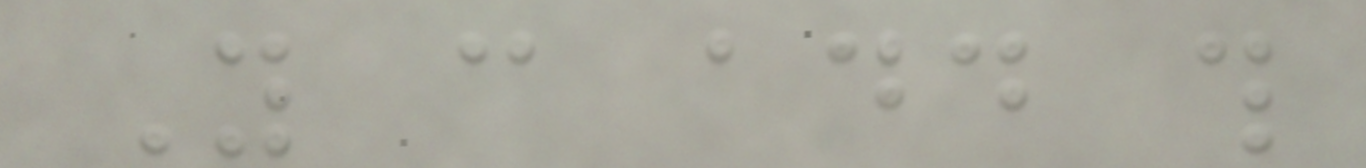You can add this
